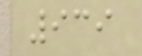939
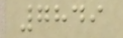7849
